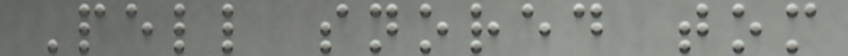Pell snored tom
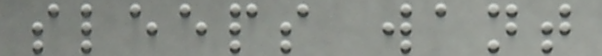sleeps want
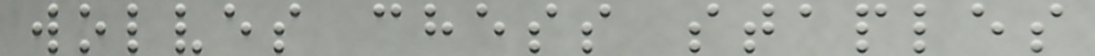wolves chess staples
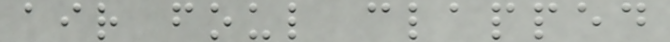air foul clapped
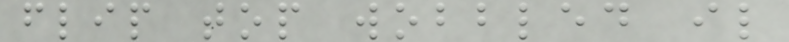flip top wobbled il
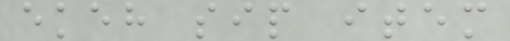ekeh sip item
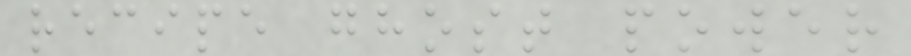recipe ghost power
